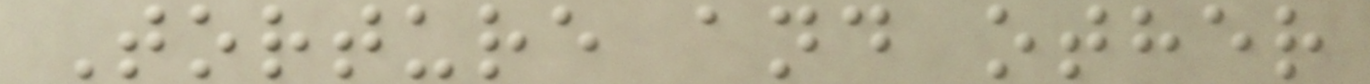Torture and other
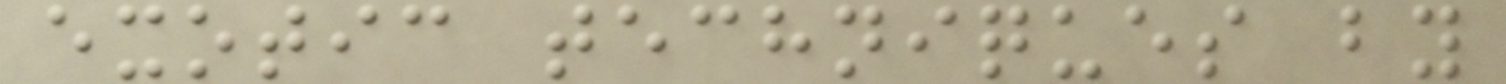exotic techniques by
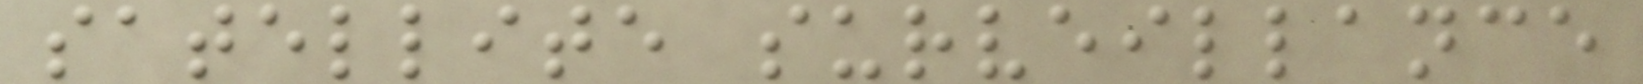satellite surveillance
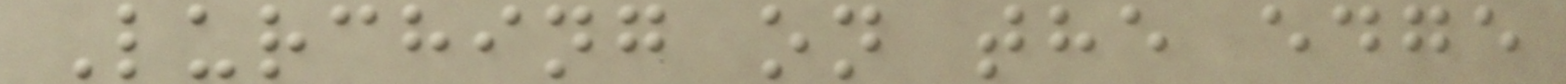Lurching on the edge
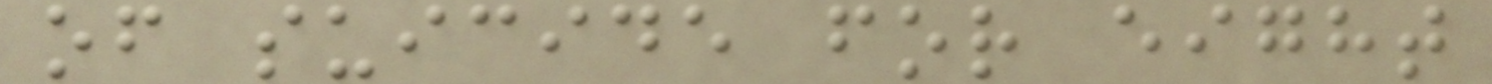of suicide for eight
